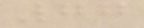77
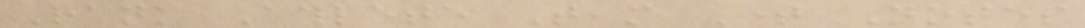Rank Athlete Team Time Notes
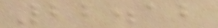22.12
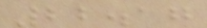22.17
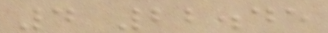4 22.45
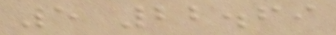5 22.69
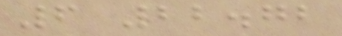6 22.72
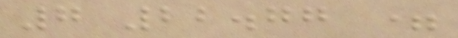7 22.77 =
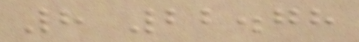8 22.78
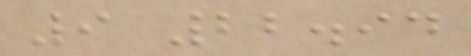9 22.94
